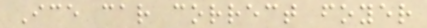Ice car correct foyer
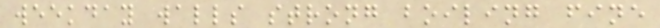weekday walls strong boiling fine
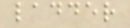ladder
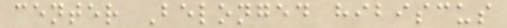center Belonged hibiscus
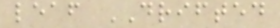leaf DRIFTED
